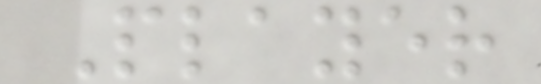Player
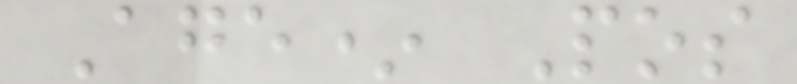Age* Pos
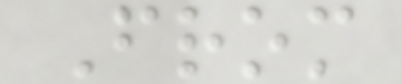From
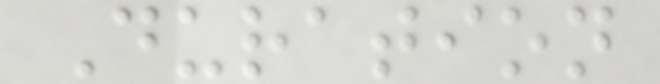Duration
